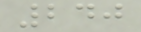240
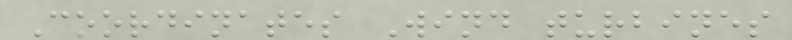Coordinates Wind turbines
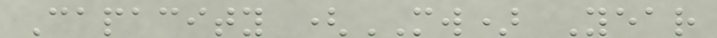Capacity (MW) Year
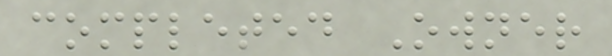completed Owner
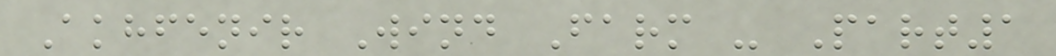Akhfenir Wind Farm - Part1
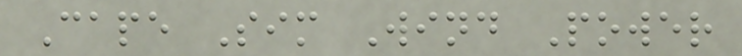Cape Sim Wind Power
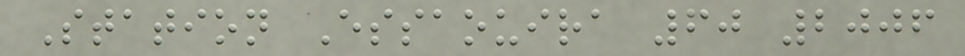Station Essaouira 60 2006
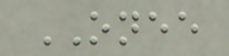ONEE
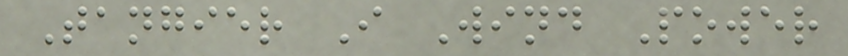Tangier I Wind Power
